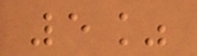5%
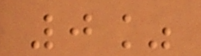0%
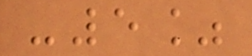-5%
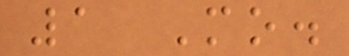1 Mo.
